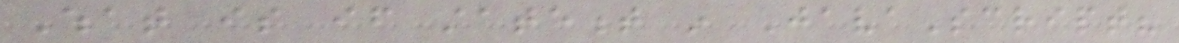What is if statement in JavaScript?
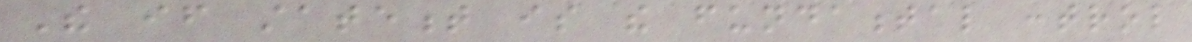The if statement is the fundamental control
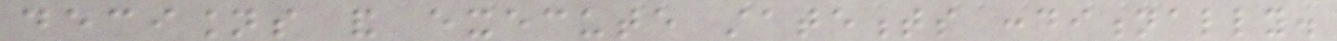decisions and execute statements conditionally.
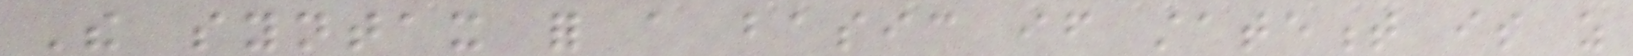The syntax for a basic if statement is as
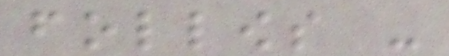follows -
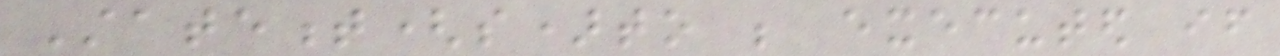Statement(s)to be executed if
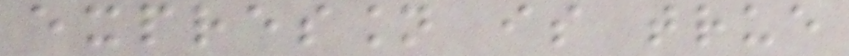expression is true
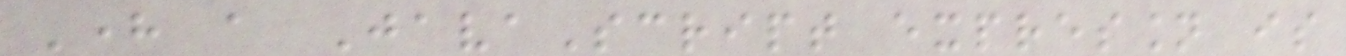Here a JavaScript expression is
